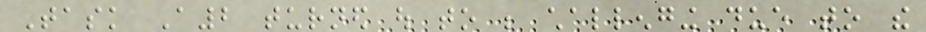Task A2 turned out to be challenging due to the
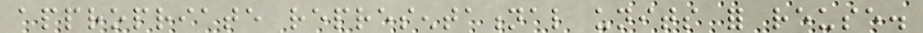appropriate representational units for reuse.
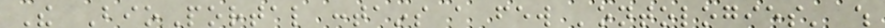The BioPortal contains a few 'ontologies' which
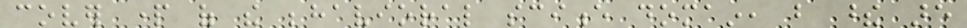cover part of the behavioral science domain, but these are
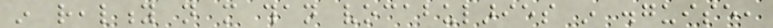in reality not more than vocabularies in disguise,
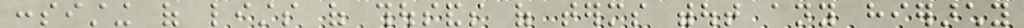consisting of lists of thousands of terms without any hierarchy
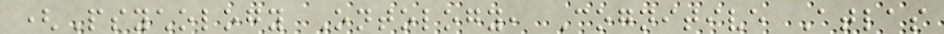(Psychology Ontology, Cognitive Atlas
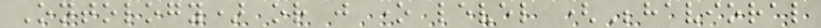Ontology) or just one level (Behavioral
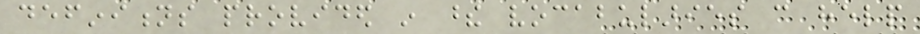definitions provided in these vocabularies can help
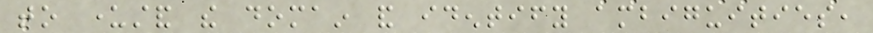to understand the domain and identify ambiguities,
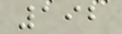192
